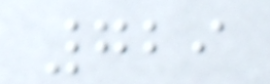729
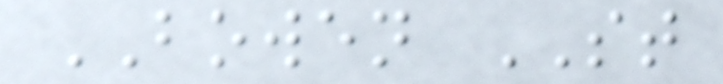BOWEN ST
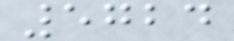5724
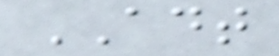ADT
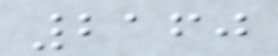2160
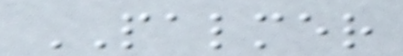PALMER
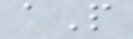aP
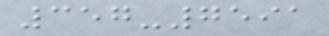357-7591
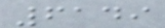6149
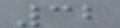32
